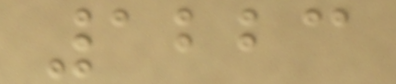1223
